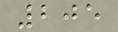205
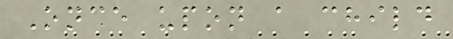Once upon a child
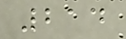214
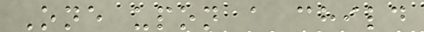One upon a child
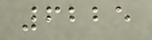6225
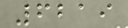6219
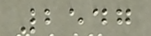2547
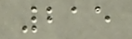215
